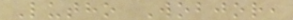Lutho Wobjor,
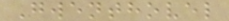Gwenthovel
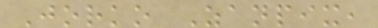Jorko Zanpix,
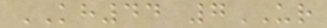KH44 7UR
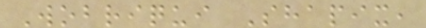Wobriqui Shapix,
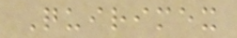Quirimex
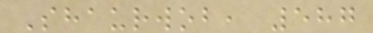Shaurwob, 587
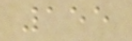155
